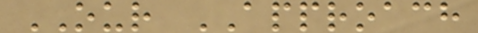OUR APPROACH
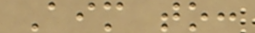Aim to:
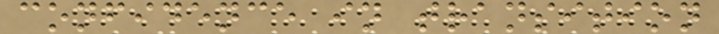confidence in transition
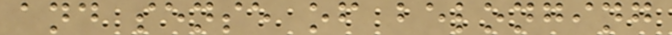and sense of belonging
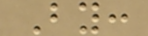By:
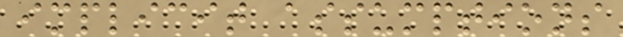implicit assumptions
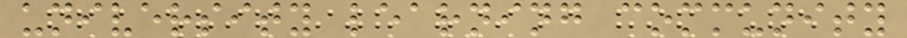university learning community
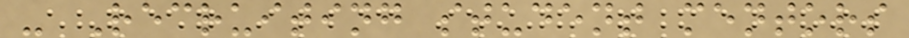- Recruiting student mentors
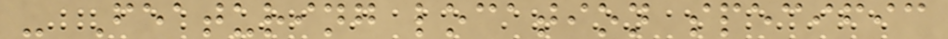- Featuring location specific
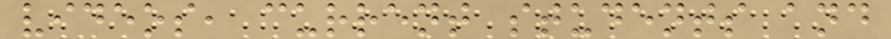videos, current students and
